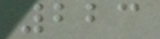223
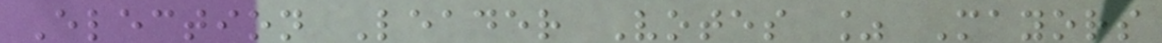Election Leader Votes % Mayors
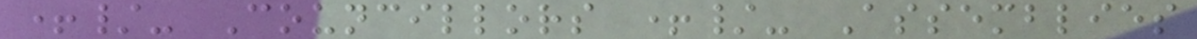+/- Councillors +/- Assemblies
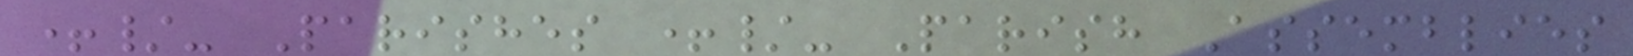+/- Parishes +/- Parish Assemblies
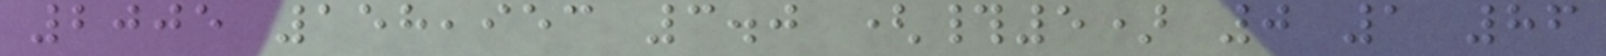2005 158,953 3.0 (#5) 0 1 86
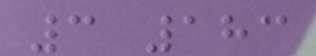3 183
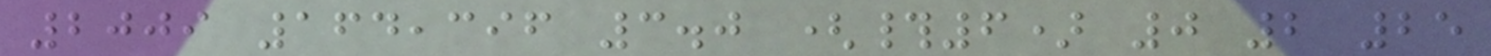2009 164,396 3.0 (#6) 0 2 25
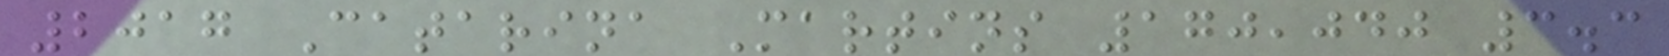2017 Catarina Martins 170,040 3.3
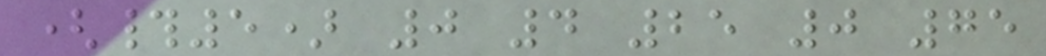(#5) 0 4 25 0 75
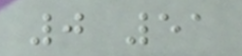0 51
